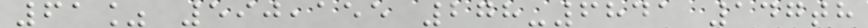61% 590,155 278-6841 147th
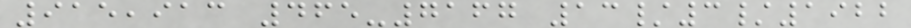915,913 465-7167 13/3/1922
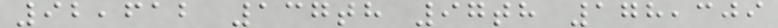92,612 137th 97th 178,309
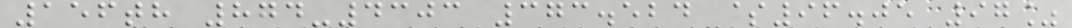156th 874-4303 373.524 $96.05 97%
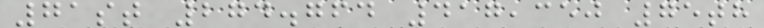71st 274.764 417,350 75th
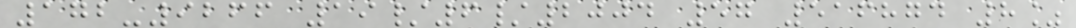172-9266 19/6/2004 57 516874 8%
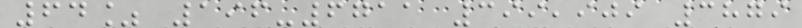64% 196-6711 399,909 3879
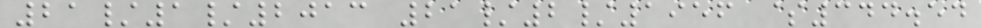21/1/2013 21/2/1956 $344.54
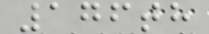176th
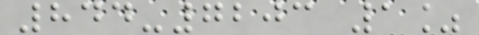844-7203 1%
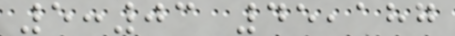5:03 45,187
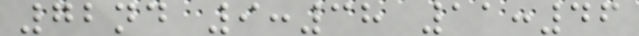72nd 9:38 11:46
